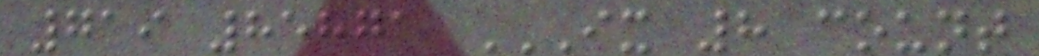719 85871 IX 8 COUNT
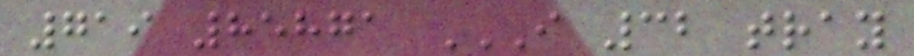719 85871 I 32 TRAY
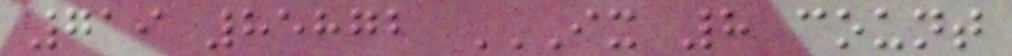719 85872 IX 8 COUNT
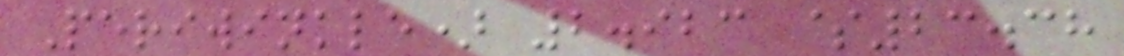Periwinkle) 2.923 $23.38
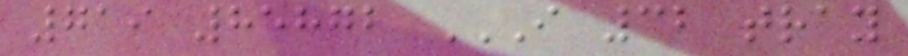719 85872 I 32 TRAY
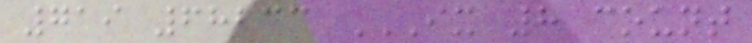719 68233 IX 8 COUNT
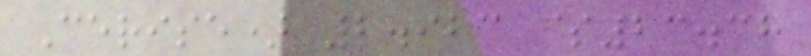Cerise) 2.923 $23.38
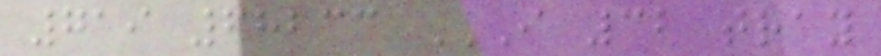719 68233 I 32 TRAY
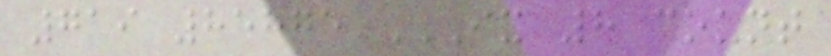719 85875 IX 8 COUNT
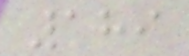189
